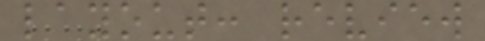layout: review
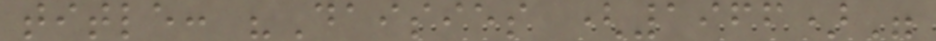title: "Daisies (1966)"
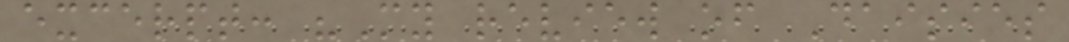excerpt: "My review of Daisies
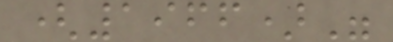(1966)"
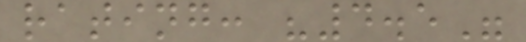rating: "4.5"
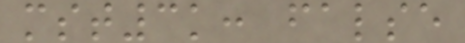mst3k: false
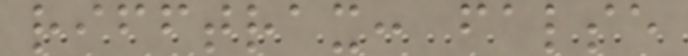rifftrax: false
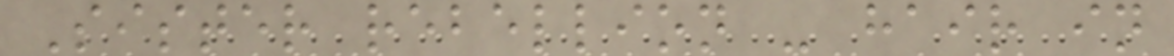Sister rebellion - hair in
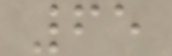65
